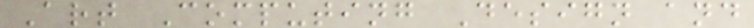Art Computing Design and
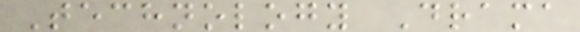Technology Drama
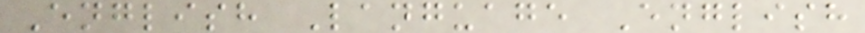English Language English
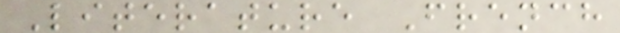Literature French
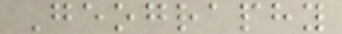Geography
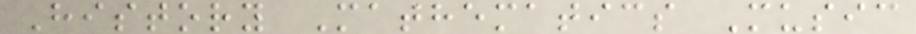History Mathematics Music
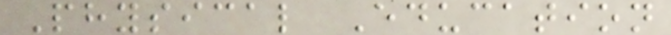Physical Education
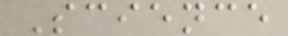Science
